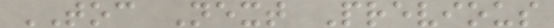TOC Next Previous
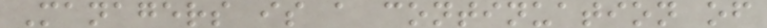Managers is a continuation of
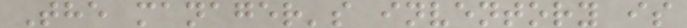The manager's inventory is
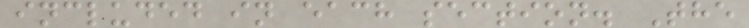included in each section. The
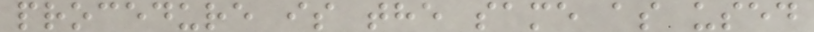procedure is the same as used
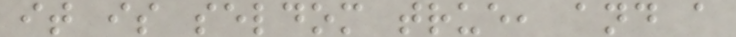it is seldom true, and a
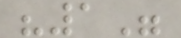"1"
